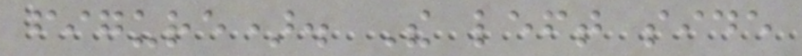figure). The left side
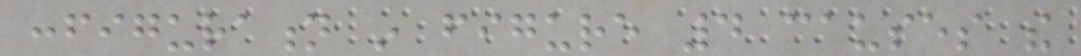configuration in figure 4 causes the
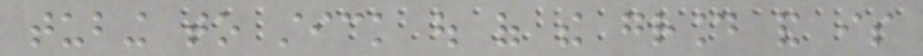tubing to stick out of the ground and is
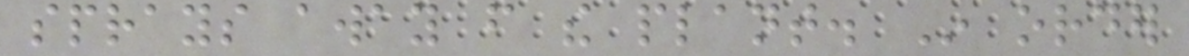sprays away from the plant. In order
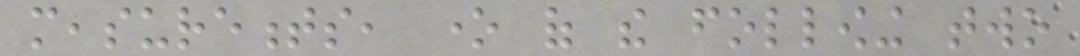measurements, one of the following two
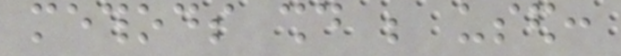methods should be used:
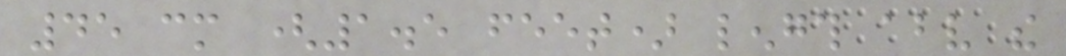45 cm (1.5 feet) length above the
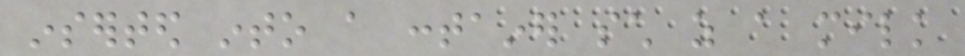inserted into a container such as a milk
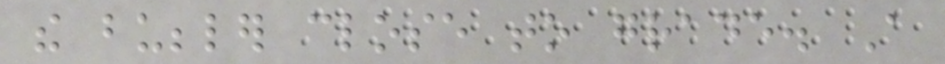the bubbler close to grade. A
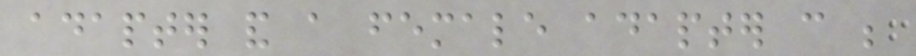adapter and a female adapter can be
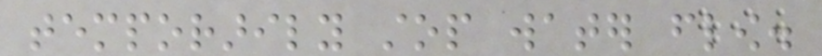temporarily stop water flow.
